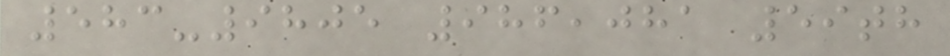583-9805 986,081 59th
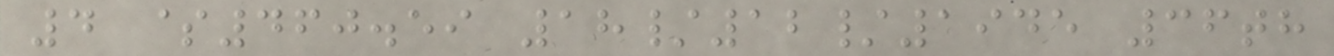4 $460.59 18/12/1945 36th
